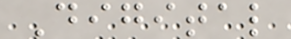Digital
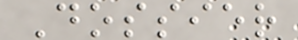Dossier
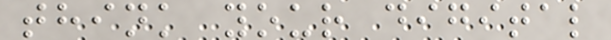think your digital
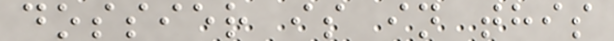dossier is in this
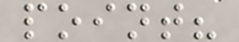point?
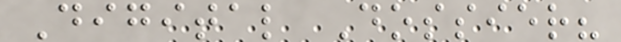Digital Dossier?
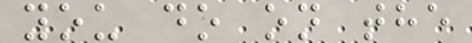you do on the
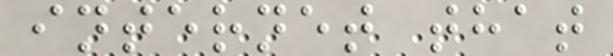internet that
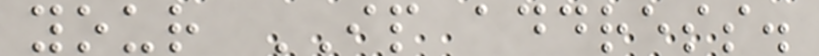your IP address.
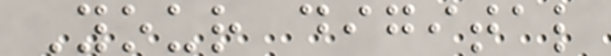Your digital
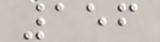156
